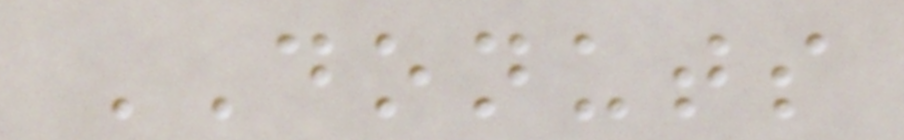DONUTS
